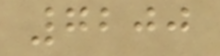7200
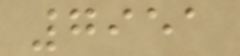7951
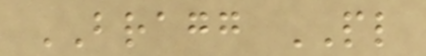BRAGG PL
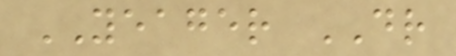YEAGER DR
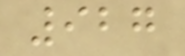927
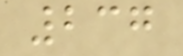237
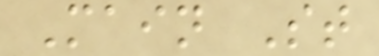Main St
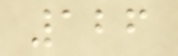126
